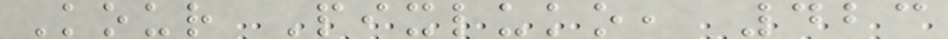Kour Pixluko, 423
